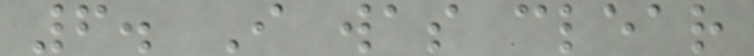6. I was clear
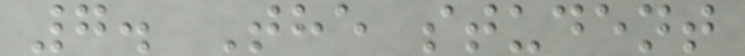7. The student
